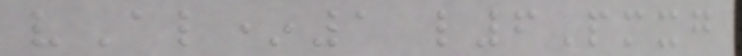vAl*1 l6Pmxg
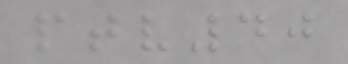ptv40
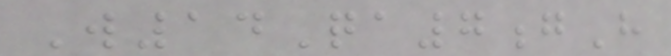W14Qa7gH
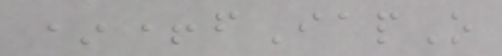*+fIapO
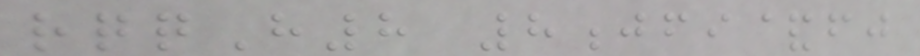rqqH8 8jfi&fj
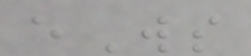eWs
